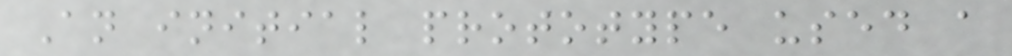An initial prototype used a
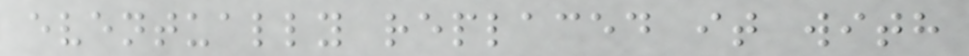eventually replaced it with
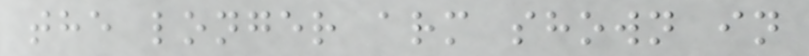the longer arm shown in
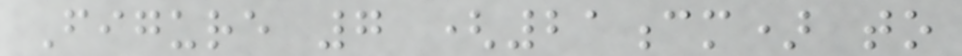Figure 7 (21cm) to
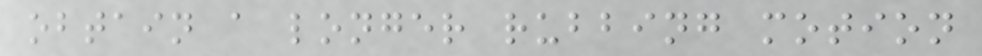obtain a longer rubbing motion
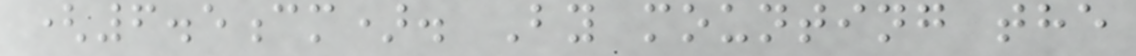(6.5cm). By mounting the
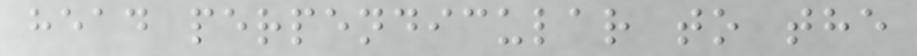head perpendicular to the
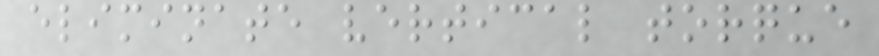eliminate vertical torque
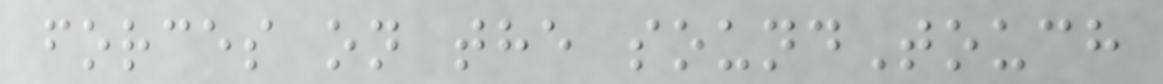forces on the soundTouch
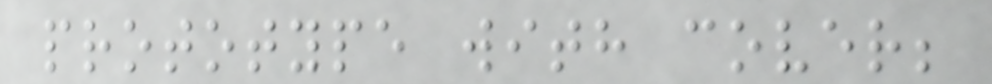prototype with cover;
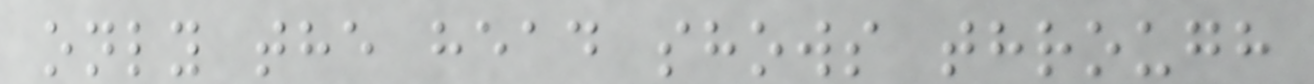only the head shows through
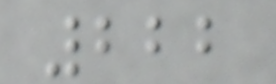222
